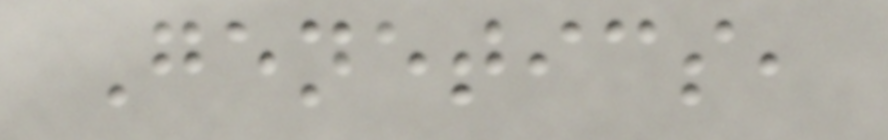Genetics,
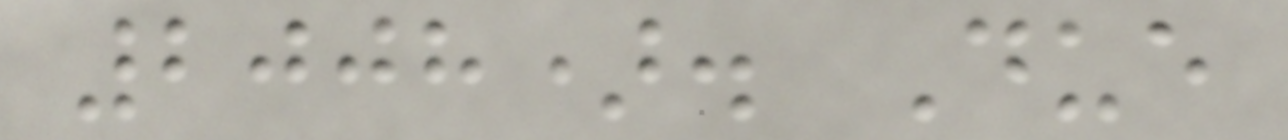2008). Due
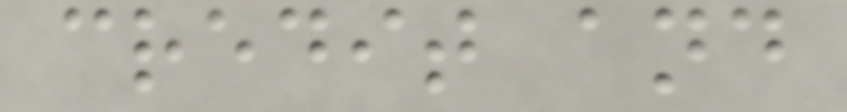credit and
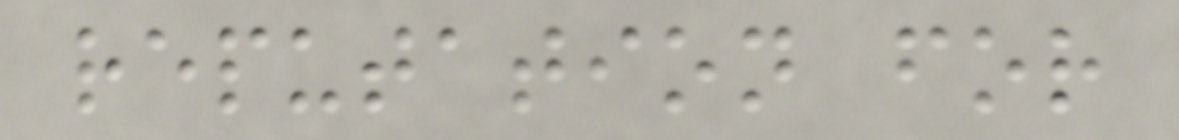reputation for
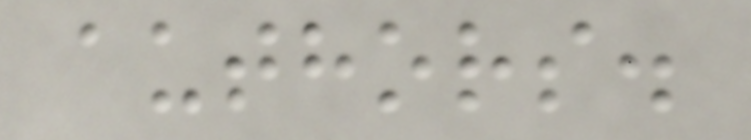authors.
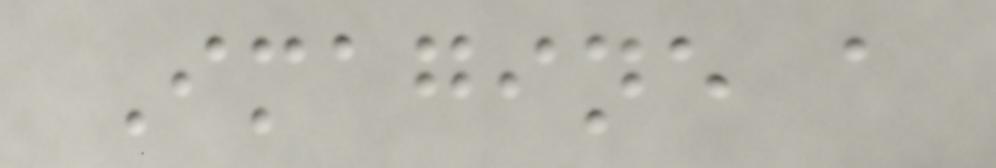Imagine a
